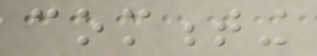commenting
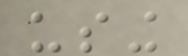using
